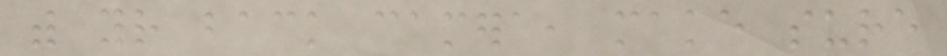with your back camera, make sure
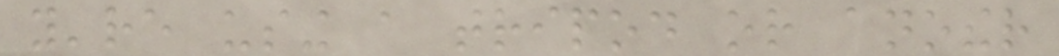you're using a tripod or another
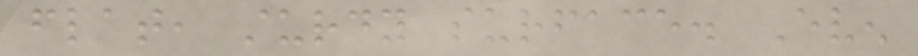flat, sturdy surface. Even
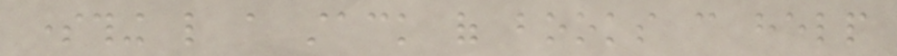something like a stack of books can help
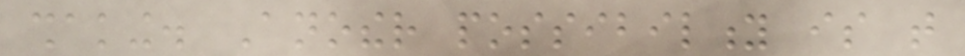shaking. Another possibility is that
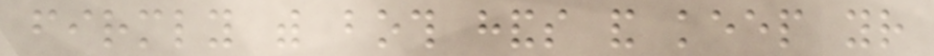firmly with both hands and keep your
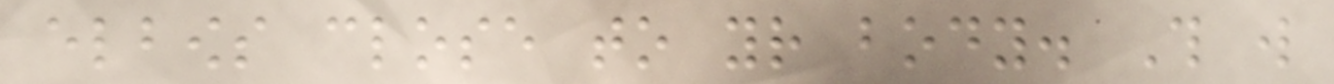elbows close to your body. This will
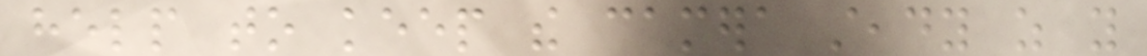help to keep the camera steady as you
